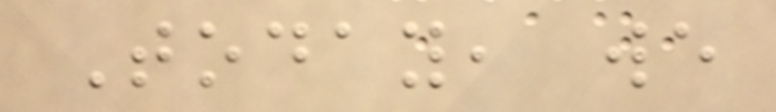Today, we
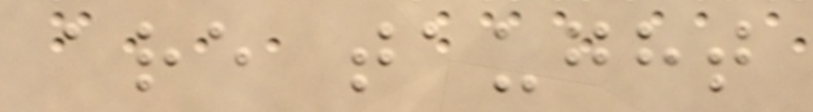are taught
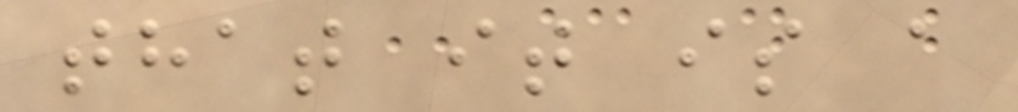that it is a
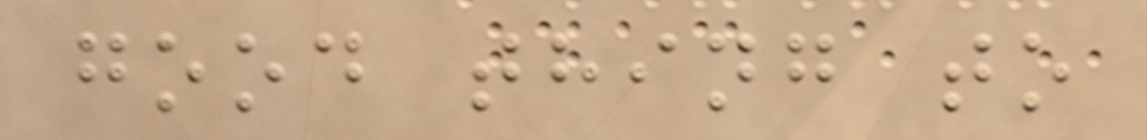good thing to
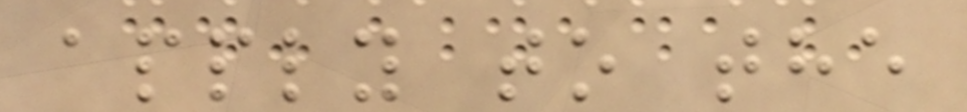apply to the
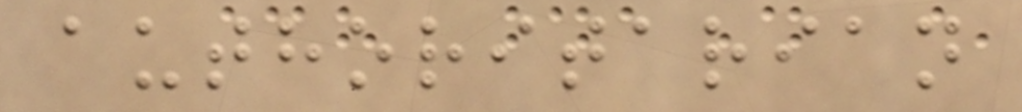authoritarian
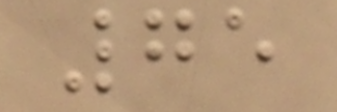75
